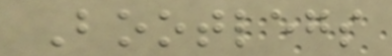Bootlegs
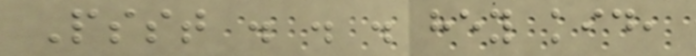Psst . . . hey kid,
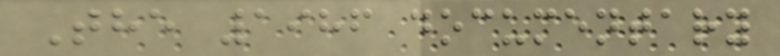The 1986 documentary
